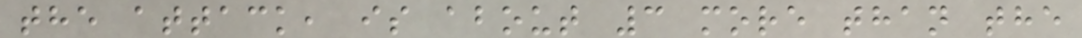the attack, is about 3 more than the
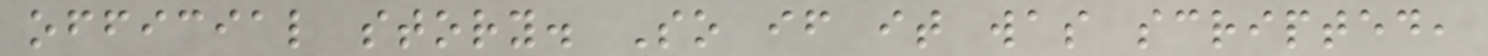official story. So if it was scripted,
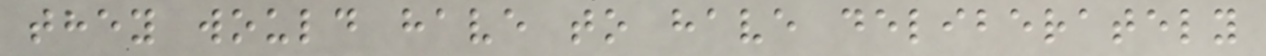they would have to have deliberately
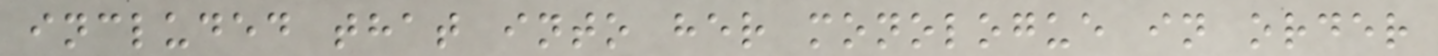included that into her monologue in order
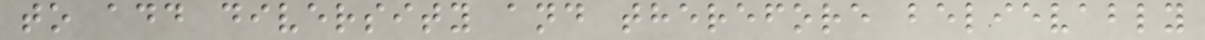to add diversity and therefore believably
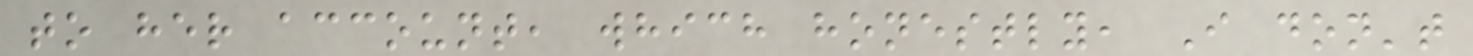to her account, which honestly, I don't
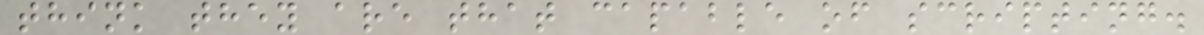think they are that capable of scripting.
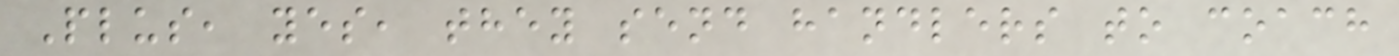Plus, yes, they send handlers to coach
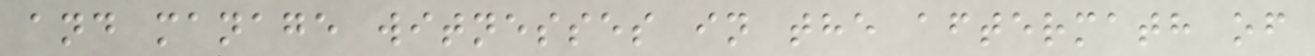and manage witnesses in the aftermath of
